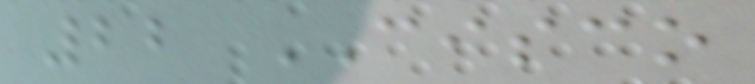22 CISCO
